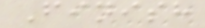Finish
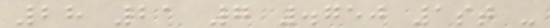28 21 7 .750 1st -
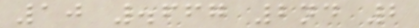10 .667 2nd 2
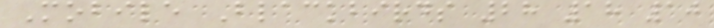Mobile Blackbirds 28 18 10
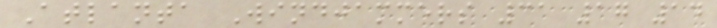Atlanta Windjammers 31 17 14
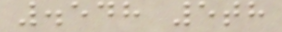.548 5th
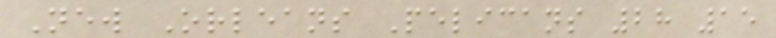New Orleans Pelicans 28 15
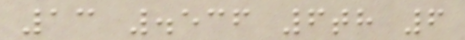13 .536 6th 6
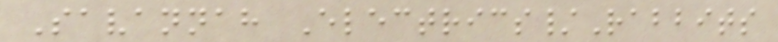Savannah Electrics/Rabbits
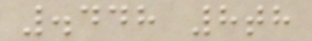.448 8th
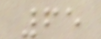65
